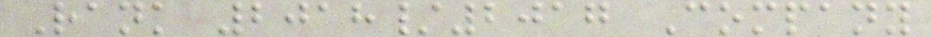Rank 2018/2017 Company
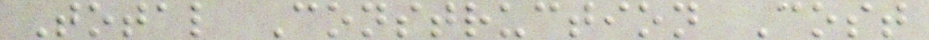Total Construction Cost
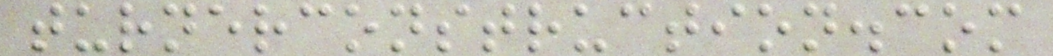turnerconstruction.com
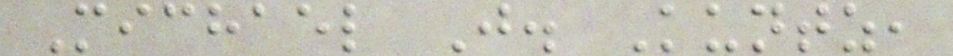Michael J. Kuntz,
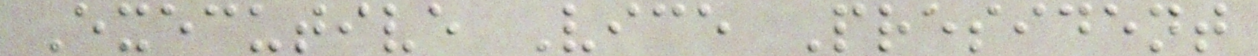Executive Vice President
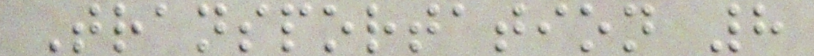Transportation 8
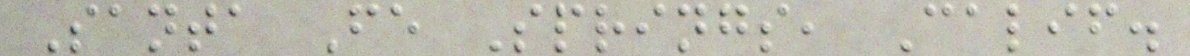Santa Fe Springs, Calif.
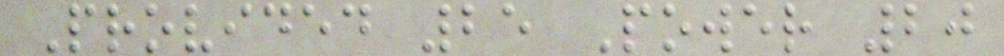Provided 25 Power 20
